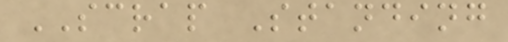SCRAP Standing
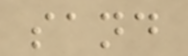sand
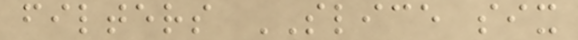filters SLICE six
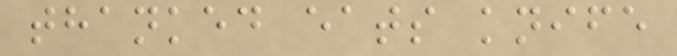thanked eats knife
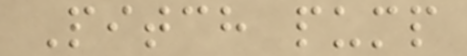Pitch pump
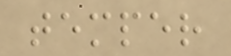temper
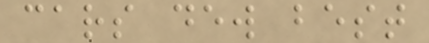cars dew best
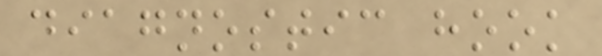diagnostic hook
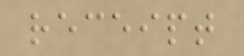receipt
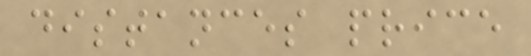distances price
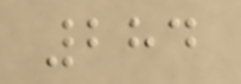284
